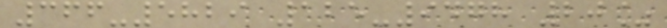366-5829 125-9478 20%
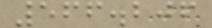566.206
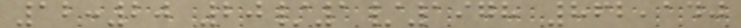12:20 20/1/1978 862,140
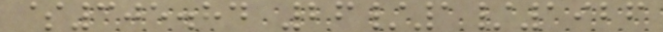$305.84 26/1/1926
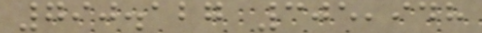790.127 305,948
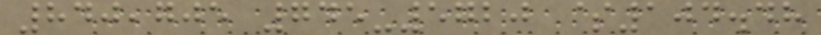840,705 745-5720 $104.48
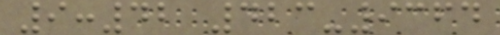9:42 423-9364
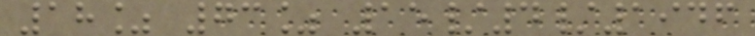18% 73% 15/4/1946
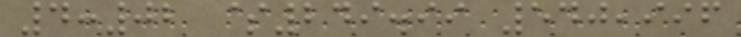4:02 $249.99 540,996
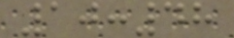10:48
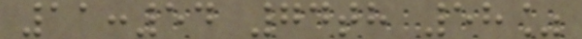11:54 74th 58%
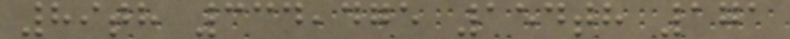89th 334,475 154th 171
